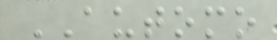AUTOMO
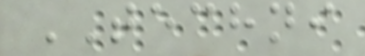TECHNI
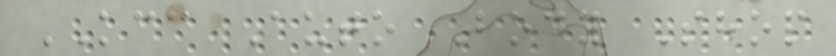KCC Auto Body Shop
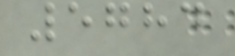5784
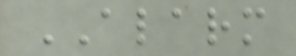ALARM
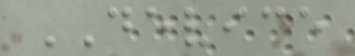DEVICE
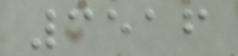3516
